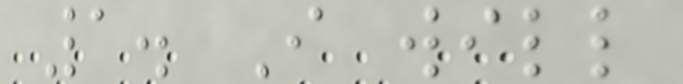1. I will
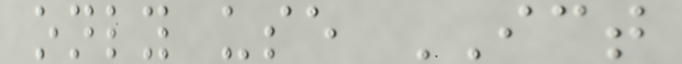only use ICT
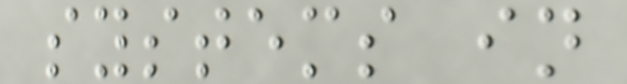systems in
